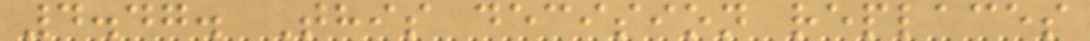4.47. This decision replaces
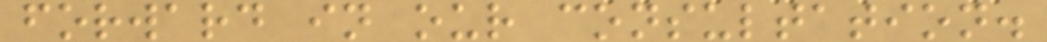forward in our consultation.
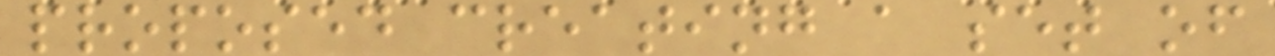proposed creating a set of
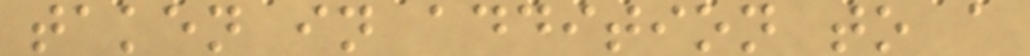taken in addition to a
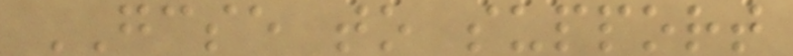GCSE to support
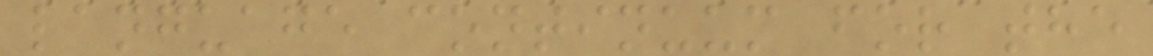language continuum for the
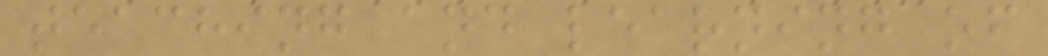teaching and learning of
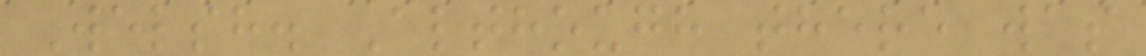Welsh. Although there was
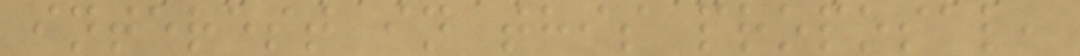interest in this proposal,
